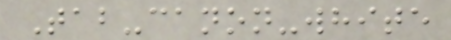Tab-canon-white
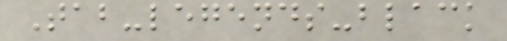Tab-legends-black
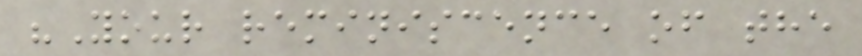"Your reminiscence of the
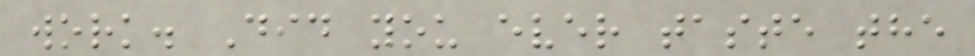work. Did you ever taste the
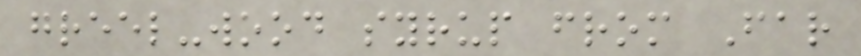greel-wood syrup from Far
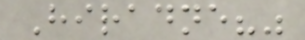Hiradne?"
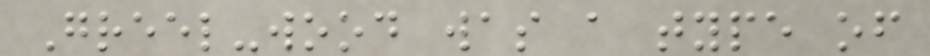Greel-wood was a type of
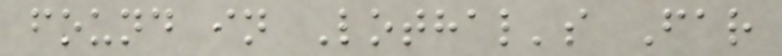found in Lothal's Far
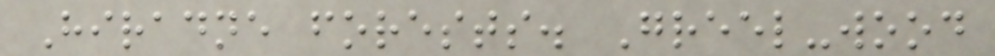Hiradne forests. Greel-wood
